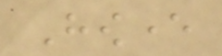However
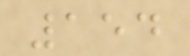154
